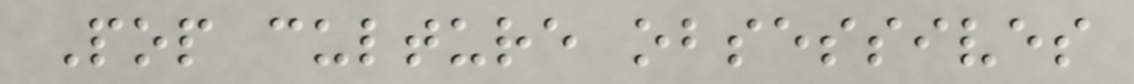Pop culture obsessives
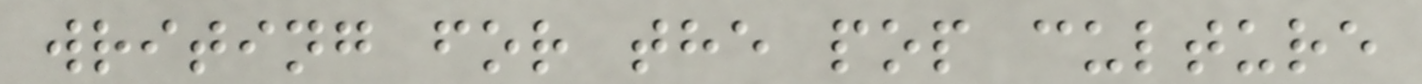writing for the pop culture
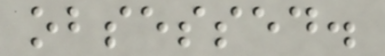obsessed.
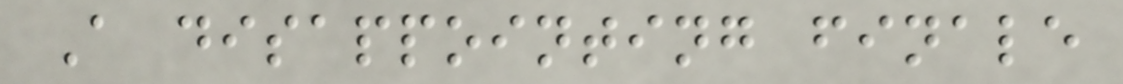A disappointing finale
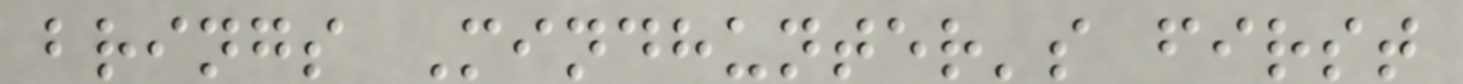brings Mindhunter's first
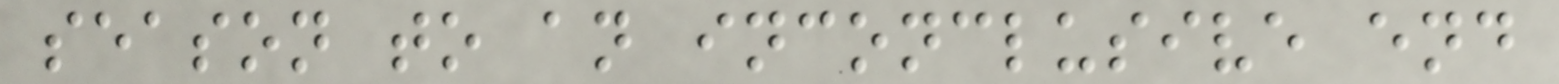season to an inconclusive end
